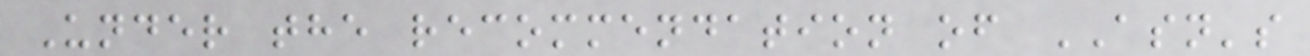Under the recommendation of ASN's
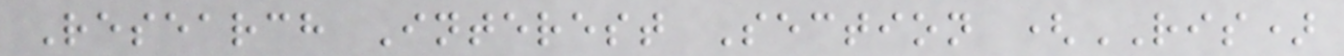Research Interest Section (RIS)
